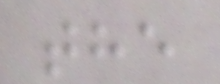the
